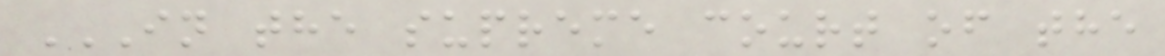IN THE SUPREME COURT OF THE
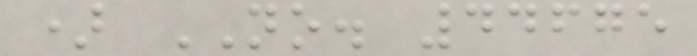) NO. 44675
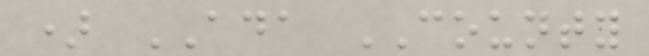) ADA COUNTY
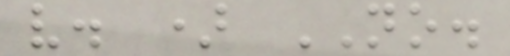v. ) NO.
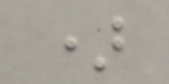)
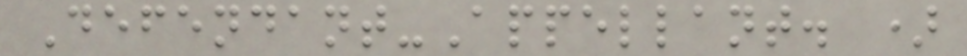Defendant-Appellant. )
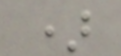)
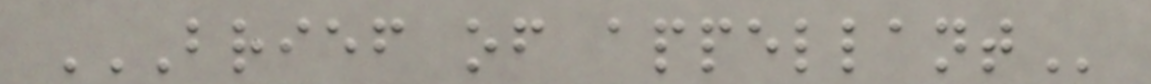BRIEF OF APPELLANT
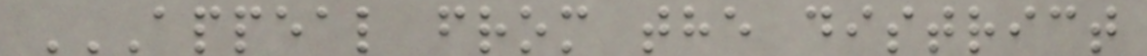APPEAL FROM THE DISTRICT
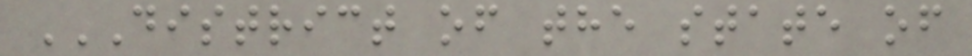DISTRICT OF THE STATE OF
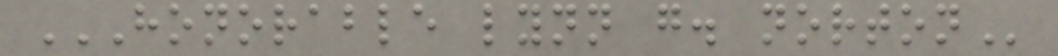HONORABLE LYNN G. NORTON
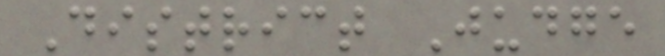District Judge
